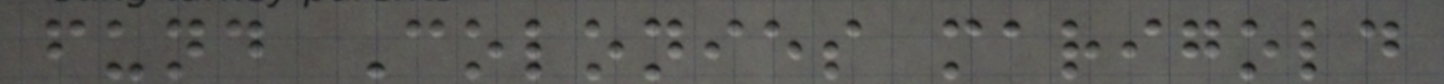fund Colonies marigold
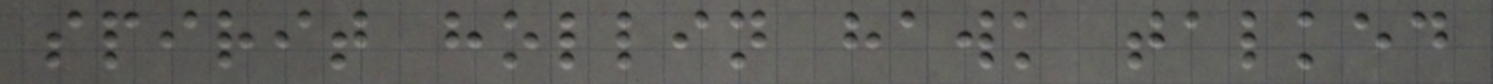spirit hollin hawk talked
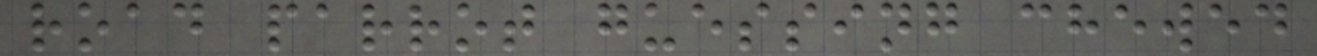road parrot guessing chewed
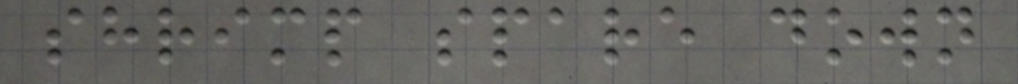shrimp spare down
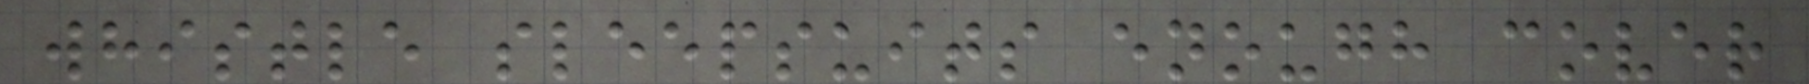whistle sleepsuits enough cover
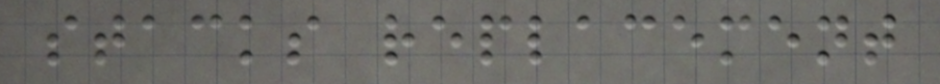stacks replacement
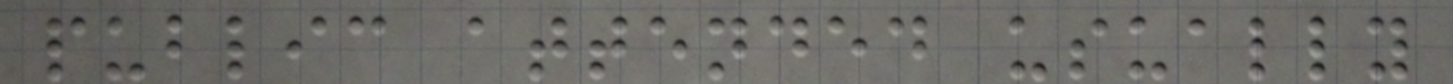public attended usually
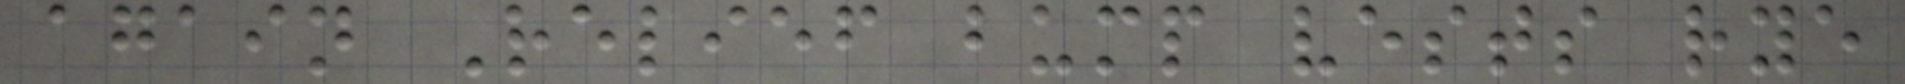again Relief bump vests rye
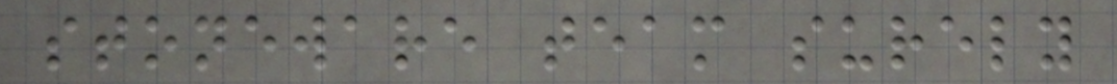stoneware team surely
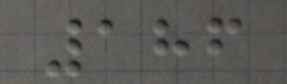186
